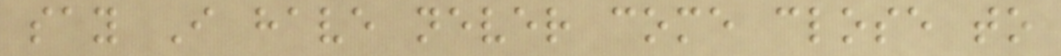say I have never come close to
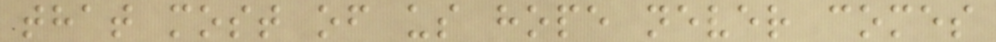that most of us hope never comes
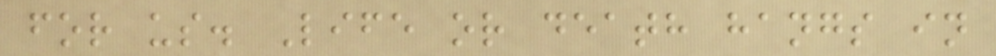for us. Life or death hangs in
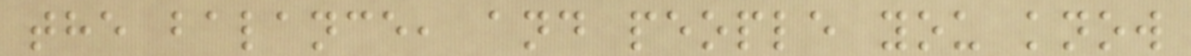the balance, and people you know
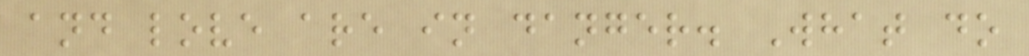and love are in danger. What do
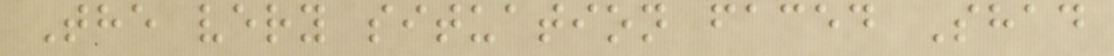The very situation faced Shad
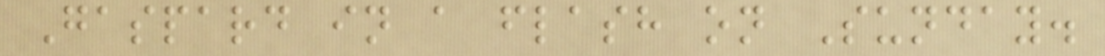Gaspard in a flash on Sunday.
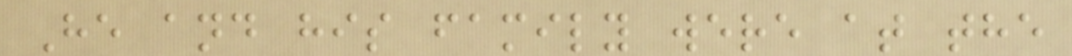He and his family were at the
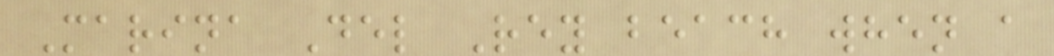Marina Del Rey beach when a
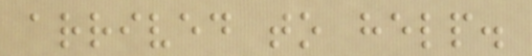arrived to help.
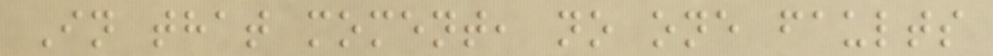In that moment, no one faults
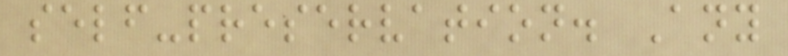self-preservation. Any
